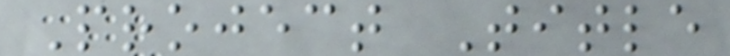Project Title
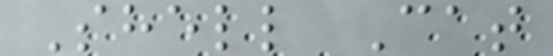Shell Cat
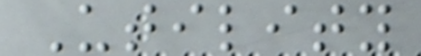Utility
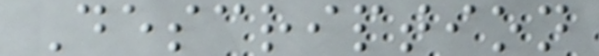Description
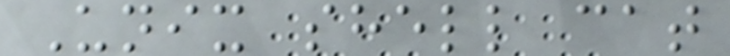Unix shell cat
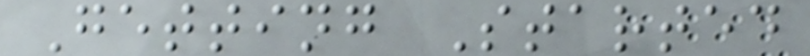Getting Started
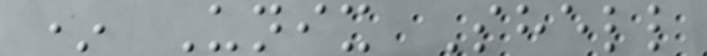* Unix Shell
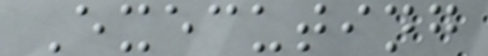Executing
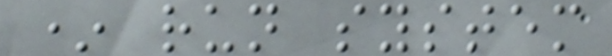* run system
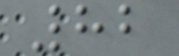82
